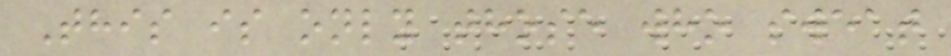This is only those who sweat
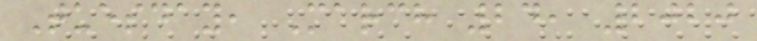Tuesday, March 24, 2020
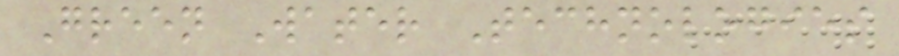Green Water Technologies
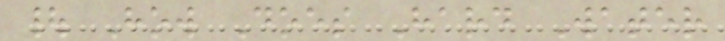| How Does Hard Water
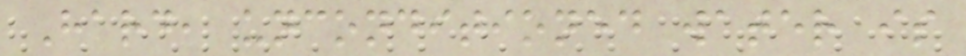Hard, unconditioned water is
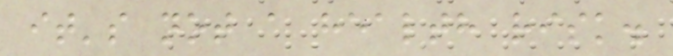it's not a health risk.
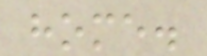home.
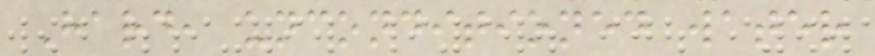Hard, unconditioned water
